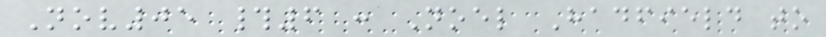Nov05 #6 : Noel Hadfield to
